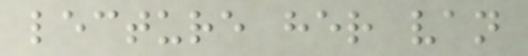lecture her van
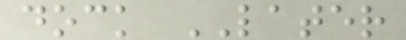dock LATER
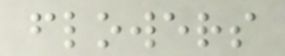flowers
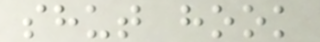shut hook
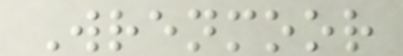Wrenmoor
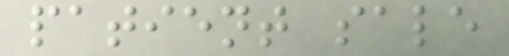patient sale
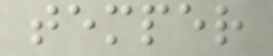temper
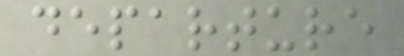departure
